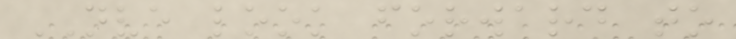NVE look forward to
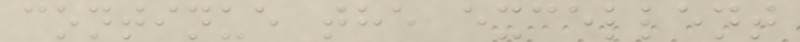continue the excellent
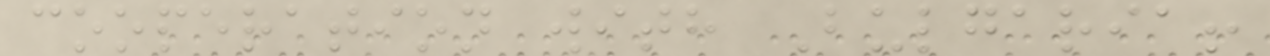cooperation with Bulgaria!
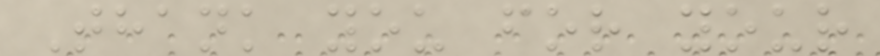Thank you for your
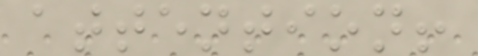attention!
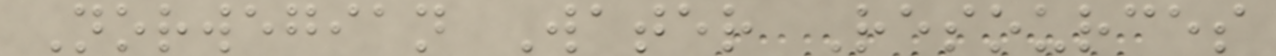Norwegian Water Resources
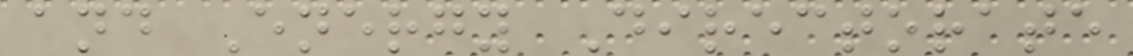and Energy Directorate
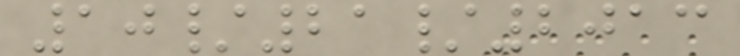10/21/2013
